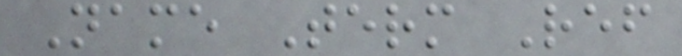Name Term Ref
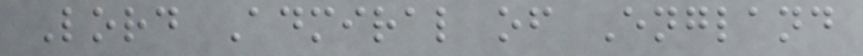Lord Admiral of England
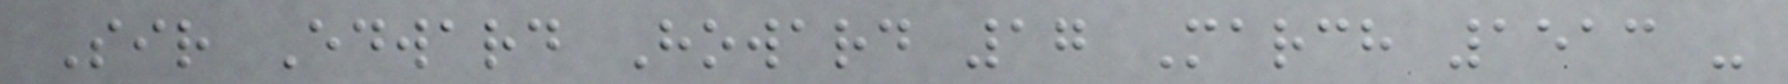Sir Edward Howard 17 March 1513 -
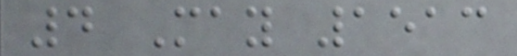4 May 1513
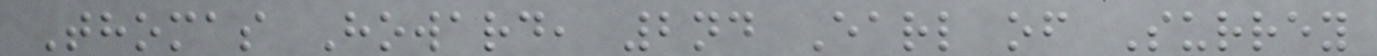Thomas Howard, 2nd Earl of Surrey
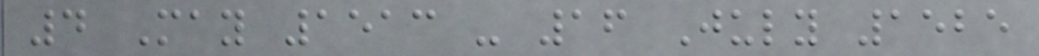4 May 1513 - 16 July 1525
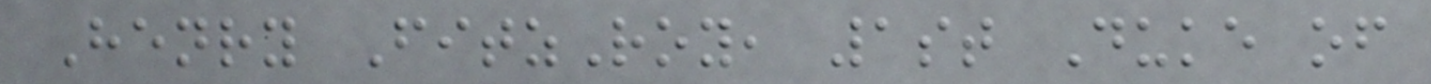Henry FitzRoy, 1st Duke of
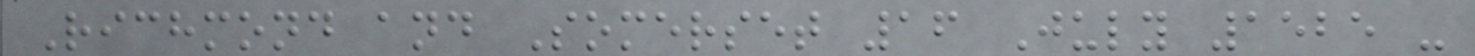Richmond and Somerset 16 July 1525 -
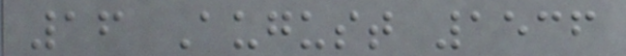16 August 1536
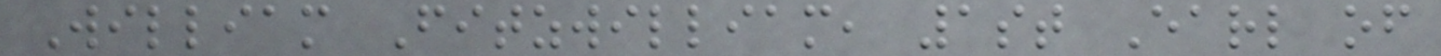William Fitzwilliam, 1st Earl of
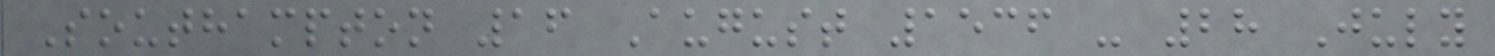Southampton 16 August 1536 - 28 July
